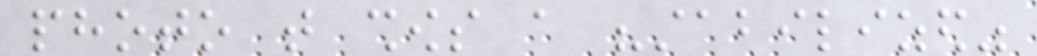photo that shows a "stabilized"
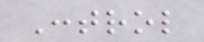Control
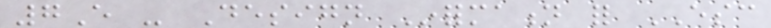7E - Design Information for ESC
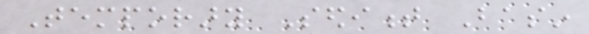Temporary Sediment Basin
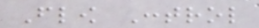Flow Control
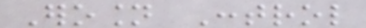Erosion Control
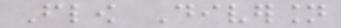Flow Diversion
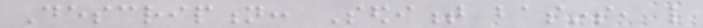Description: Sediment basins, like
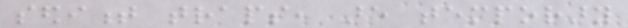sediment traps, are temporary
